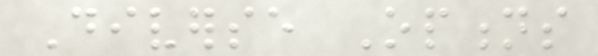Diverse Options
